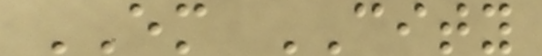EM CITY
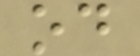od
